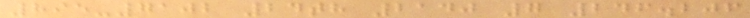895-7102 24th 2140 7 246.206
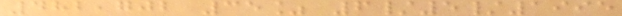482,702 35% 6/5/1995
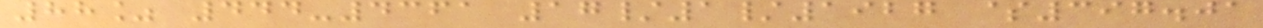88% 444-4361 17/1/1927 $397.01
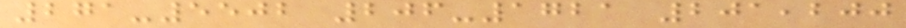271-5502 206-1721 201,200
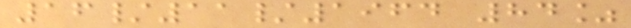16/11/1964 84%
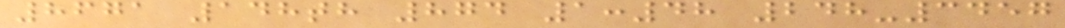8671 148th 874 1:48 248-3457
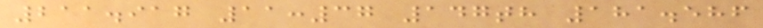211.917 11:37 147th 181.586
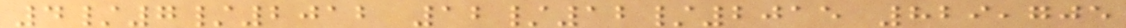4/7/2012 12/12/2015 829,705
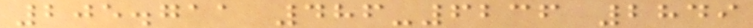205.711 486-6236 2849
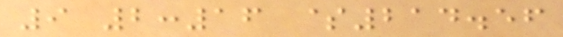9 2:16 $214.56
